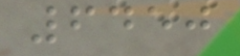6450
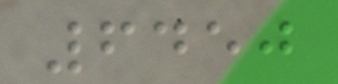6450
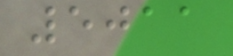5011
